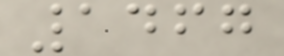1467
